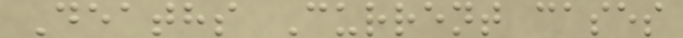Deaths Current cases
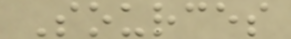Sources
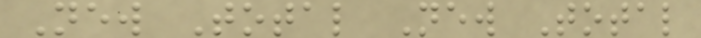New Total New Total
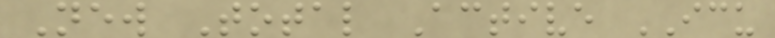New Total Active ICU
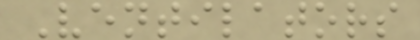Ventilators
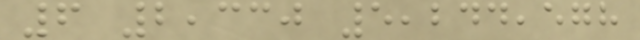6 2,330 5,244,578
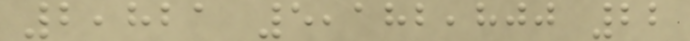2,821 5,182,800 22
